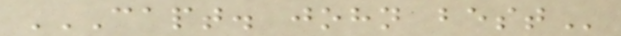CAPT. JOHN BEST
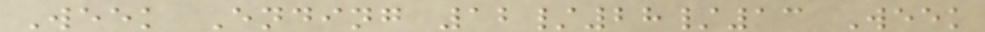Week Ending 12/28/13 Week
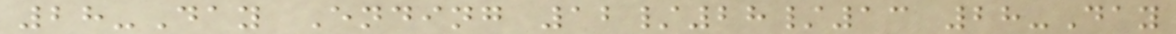28-Day Ending 12/28/13 28-Day
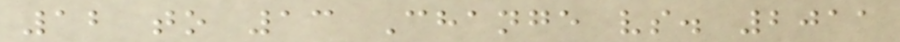12 to 13 Change vs. 2011
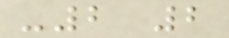-2 2
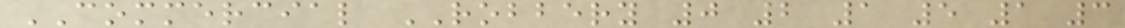COMMERCIAL ROBBERY 0 2 1 5 1 3
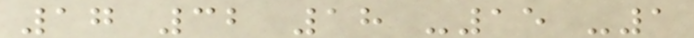17 32 18 -15 -1
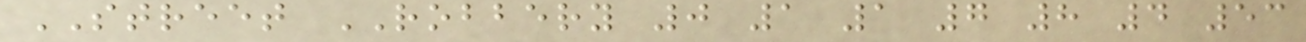STREET ROBBERY 0 1 1 7 8 4 53
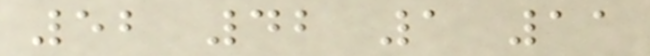52 42 1 11
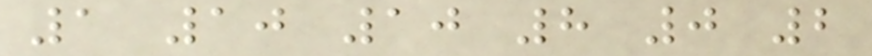1 10 10 8 0 2
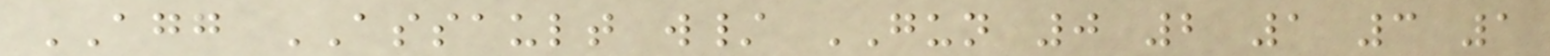AGG ASSAULT w/ GUN 0 2 1 3 1
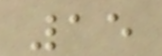15
